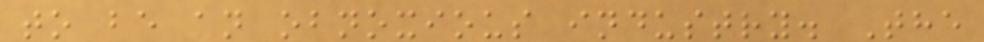to be an obnoxious industry. The
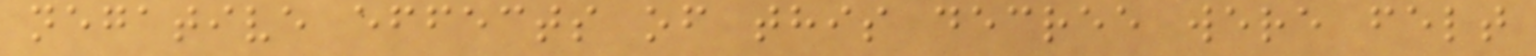negative effects of this decree were felt
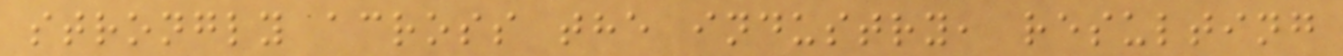strongly across the industry, resulting
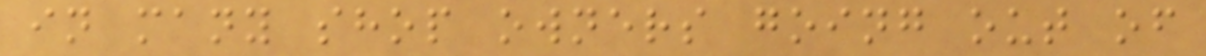in many shop owners going out of
